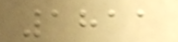1811
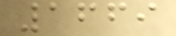1669
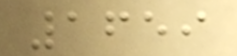1659
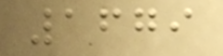1679
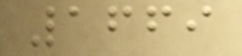1669
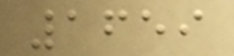1659
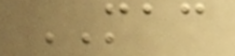MAC
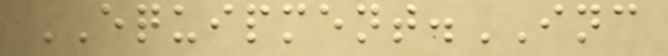EQUIPMENT.INC
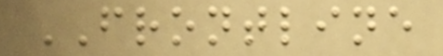FRONTLINE
